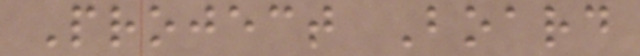Project Board
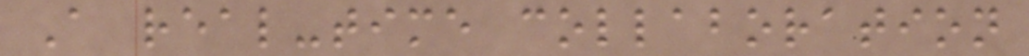A real-time collaboration
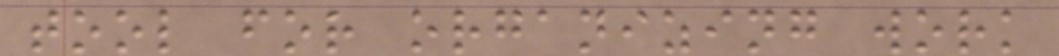tool for organizing work
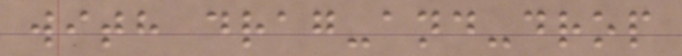with drag-and-drop
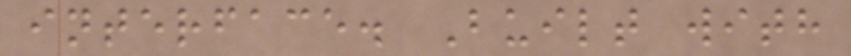interface. Built with
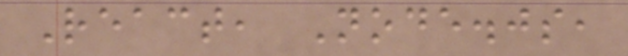React, Node.js,
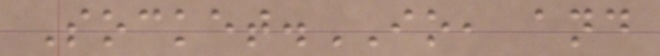Socket.IO, and
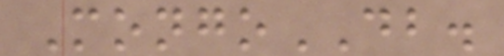MongoDB.
